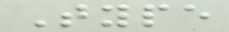Type
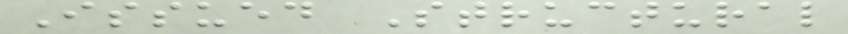Issued Structural
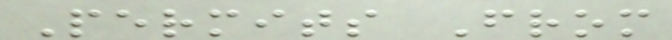Permits From
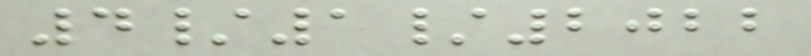4/1/2022
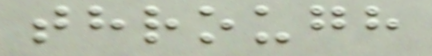through
